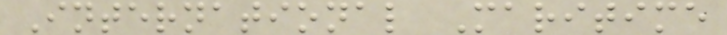International Maritime
